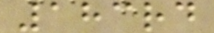183rd
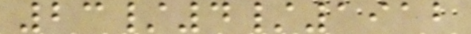23/4/1912
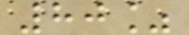80%
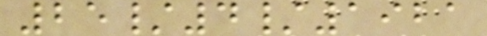25/4/1921
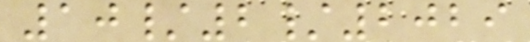10/2/2029
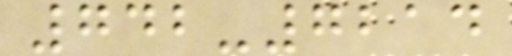742-7214
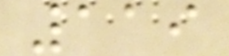119
